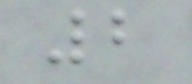2
